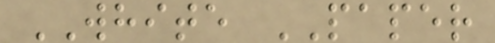WHITE PAPER
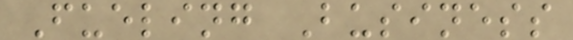Fueling Business
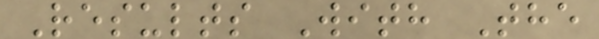Results With The
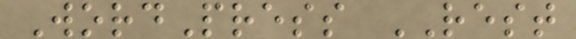WordPress REST
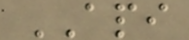API
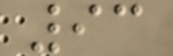93
